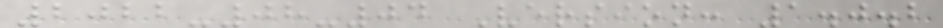2022-08-04 Version: 1.0.2
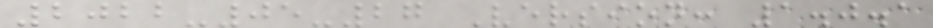2022-05-27 Version: 1.0.1
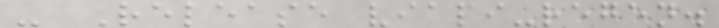- Release viapi-regen.
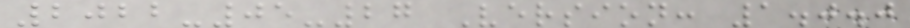2022-05-27 Version: 1.0.0
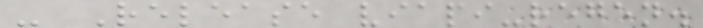- Release viapi-regen.
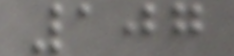107
